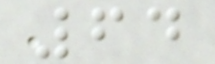64
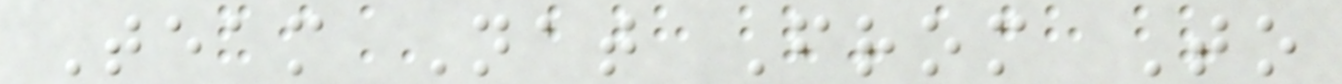Team Nat From To
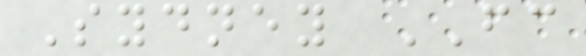Sydney FC
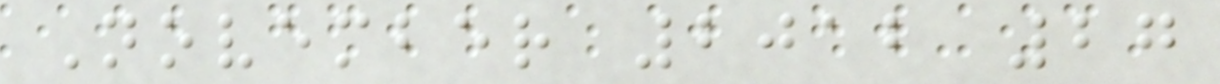November 2012 27
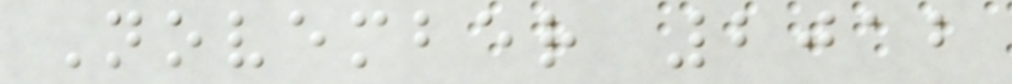November 2012
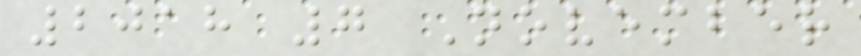2018 7 November
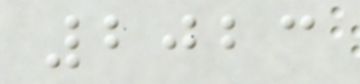2023
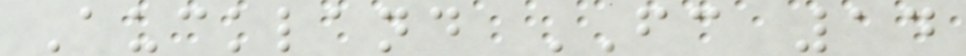Auckland FC 14
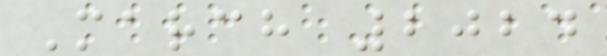March 2024
